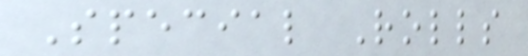Special Rolls
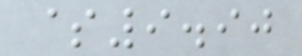$9.90
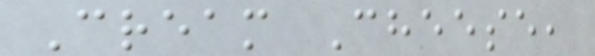Cream Cheese,
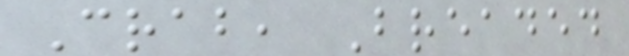Crab, Breaded
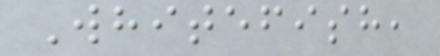Whitefish,
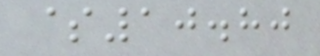$10.80
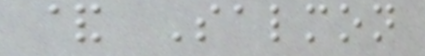& Salmon
